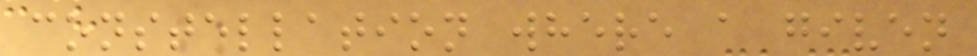constellation where a given
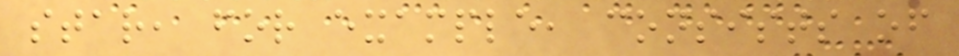star, for example, consists of
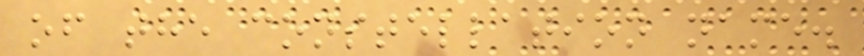of the constellation name.
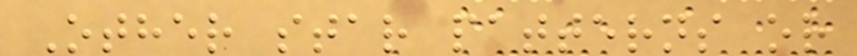Other star patterns or
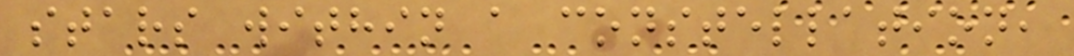stars within a constellation,
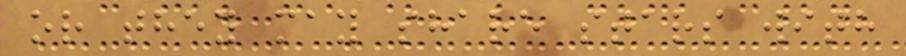or they may share stars with
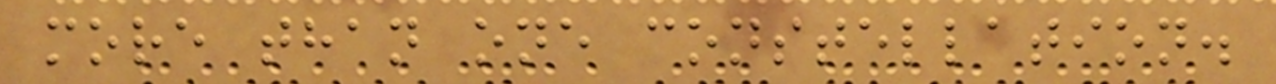more than one constellation.
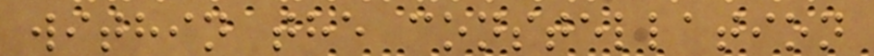within the constellation
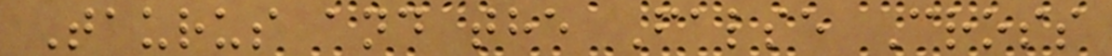Taurus and the False Cross
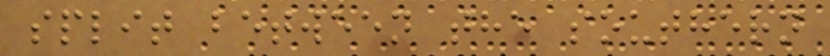split between the southern
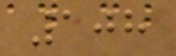108
